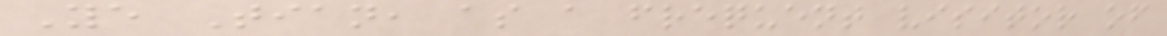Ye Tian, as a frequent visitor of
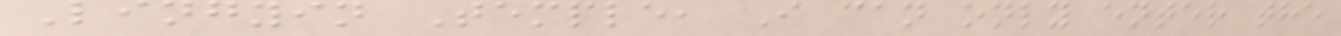Lingyin Temple, I can only enter the
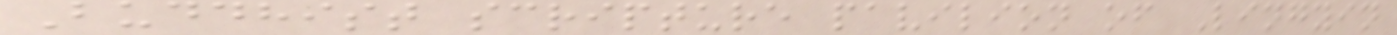Buddhist scripture pavilion of Lingyin
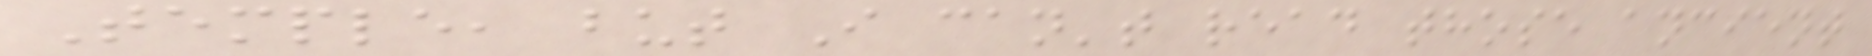Temple, but I can't read those ancient
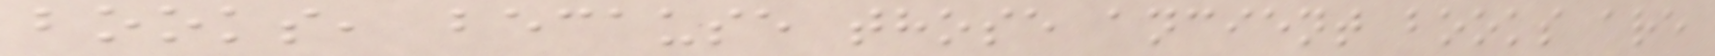books, because those ancient books are
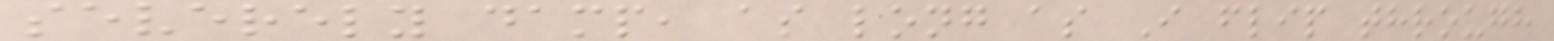severely damp, as long as I flip through
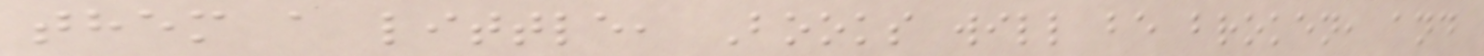them a little, Books will be broken, and
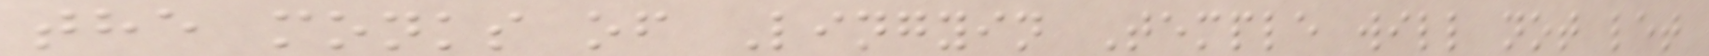the monks of Lingyin Temple will not let
